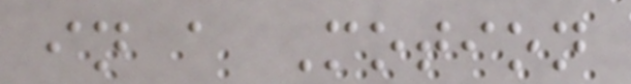in a Motion
